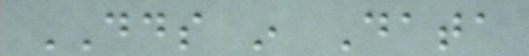DDS in Data
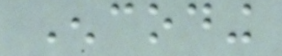Encoding
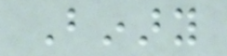Binary
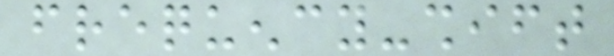frequency-shift
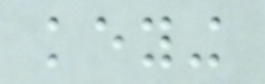keying
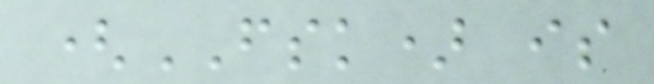(FSK) is
